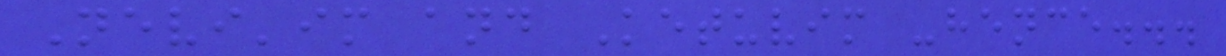Nevi'im and Ketuvim -hence...
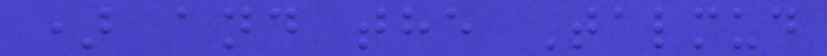) and the Talmud
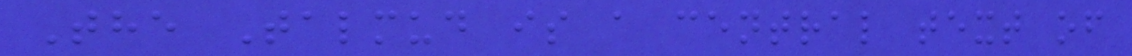The Talmud is a central text of
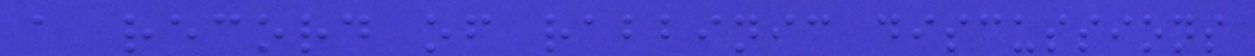a record of rabbinic discussions
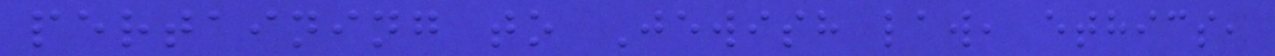pertaining to Jewish law, ethics,
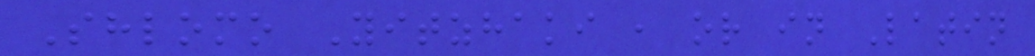Shlomo Yitzhaki , or in Latin
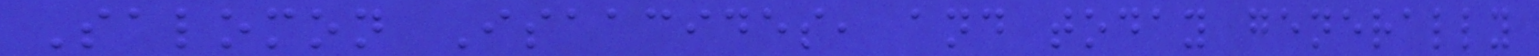Salomon Isaacides, and today generally
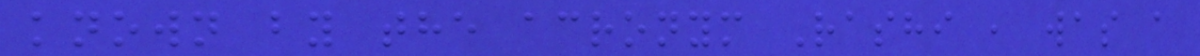known by the acronym Rashi , was a
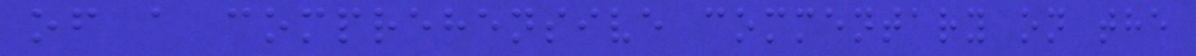of a comprehensive commentary on the
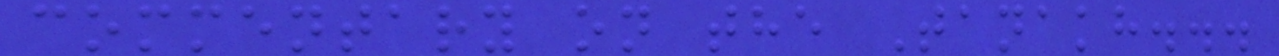commentary on the Tanakh...
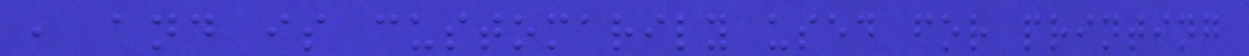, and is customarily used for printing
